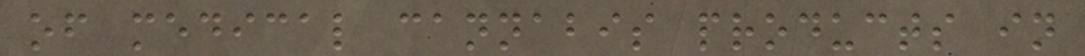of medical cannabis products in
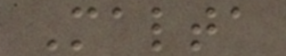Malta
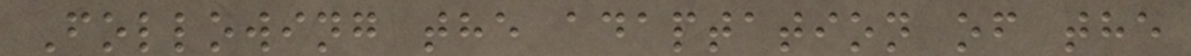Following the adaptation of the
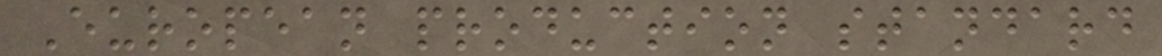European production standard
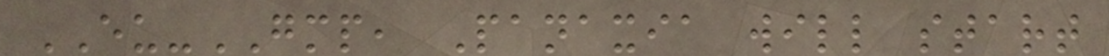EU-GMP, Panaxia will start
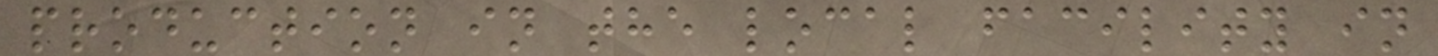production in the local facility in
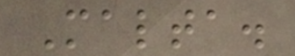Malta.
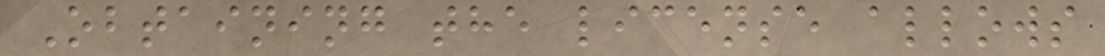Obtaining the license allows
